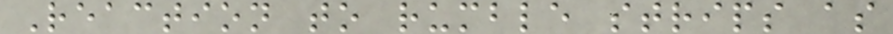Reaction to rumble strips as
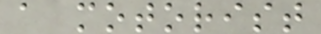a motorist
